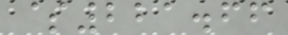$221.66
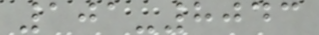101-8043
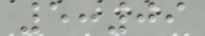5:09
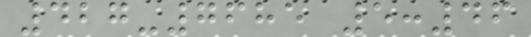427-7685 5:46
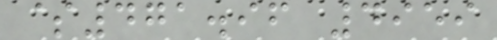$471.96 4959
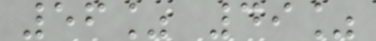56% 49%
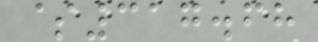$317.68
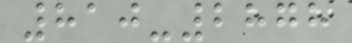810-2878
